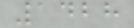1428
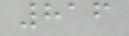816
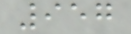957
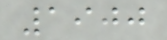1900
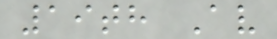19th Av
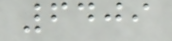6409
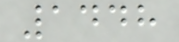1448
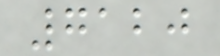7120
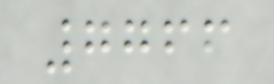7766
